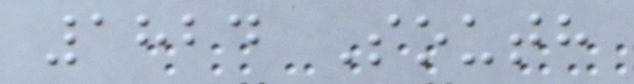1824 South
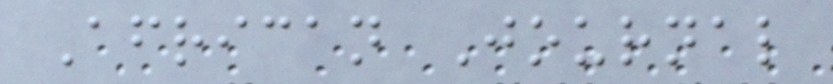African Journal
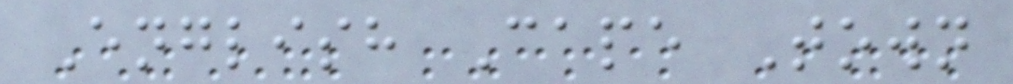English Cape Town
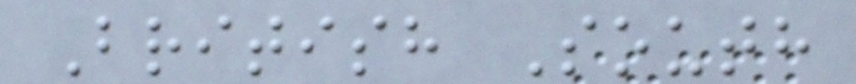British South
